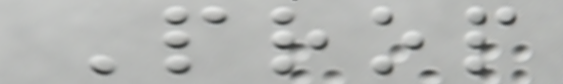Prop
